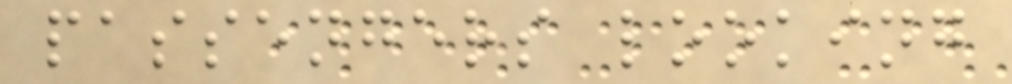passengers looking
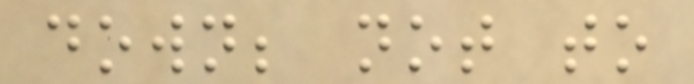down; not to
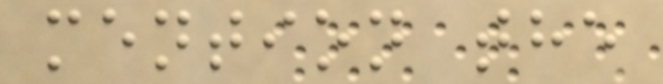mention the
